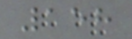158
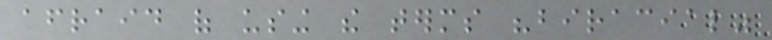afraid of using the terms "biracial"
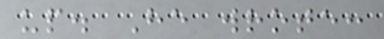up. He wrote:
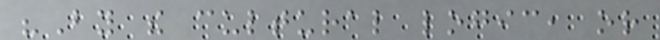"By the cultural logic, or
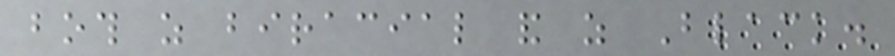both as biracial and as Black.
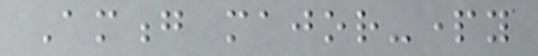Among major-party
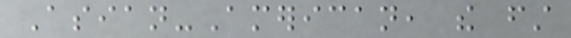Asian-American, the first
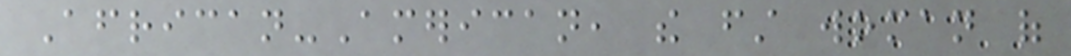African-American, the first woman of
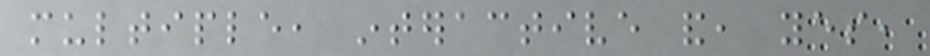multiple, interactive and, yes,
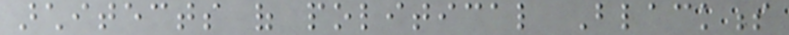architects of political Blackness
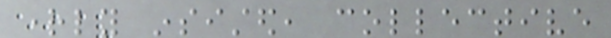rightly insisted, collective
